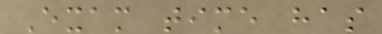Exam time has
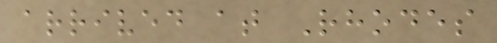arrived at Rhodes
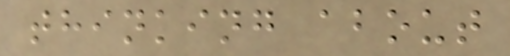thinking about
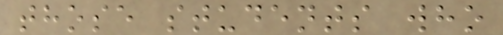those students who
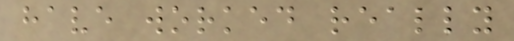have worked really
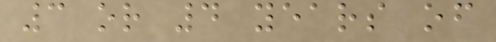3 or 4 years of
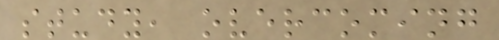study, overcoming
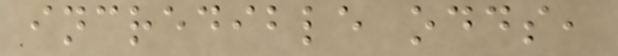incredible odds,
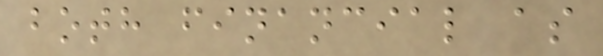both financial as
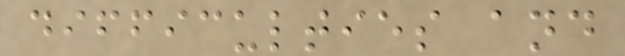difficulties and
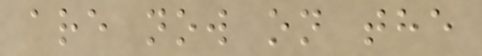are now on the
